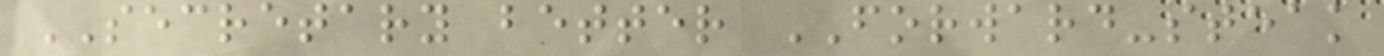SECRETARY better FORWARD-steak
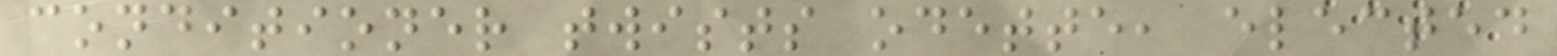conditioner twists odette, elected
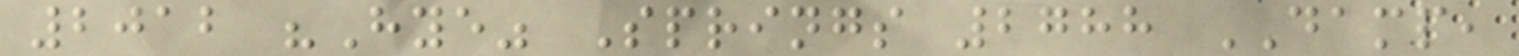2012 "Hye" Springs 2788 DAMP,
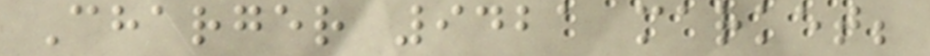Charger 9421 market;
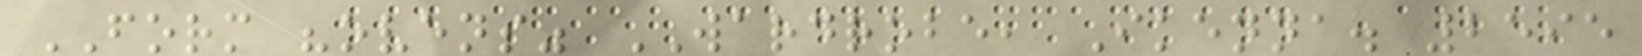FORM "ovens" WARDROBE, Ikenna. 2595
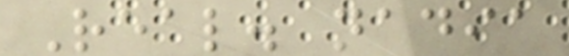Real. nadia
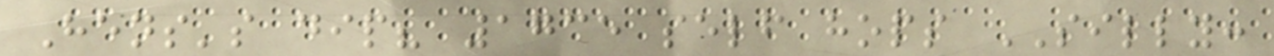Hens's dip? 1735 self hops SILLY:
